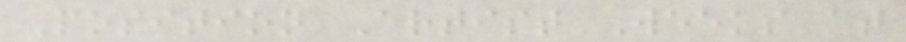Position Artist Weeks at
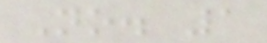No. 1
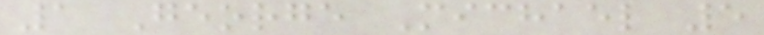1 George Michael 5
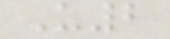U2
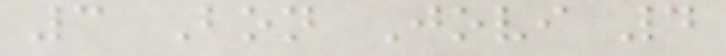3 Bon Jovi 4
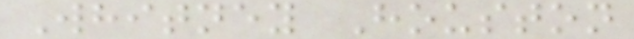Whitney Houston
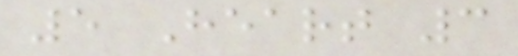5 Heart 3
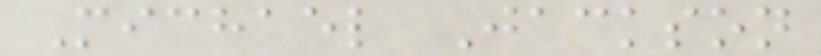Michael Jackson
